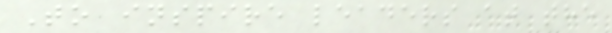To inspire leaders at the
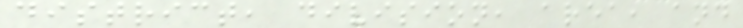district, division, area, and
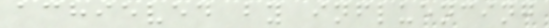achieved by influencing
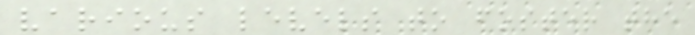various levels to foster the
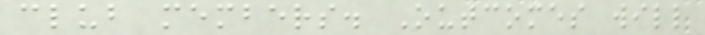club members. Outcomes will
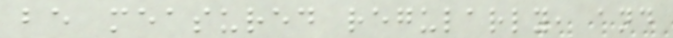be measured regularly, and
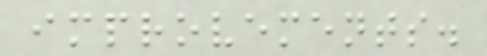improvements.
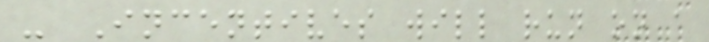- Incentives will run on a
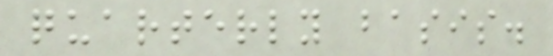quarterly basis.
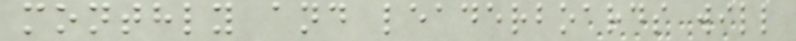monthly and leaderboards will
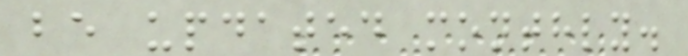be updated monthly.
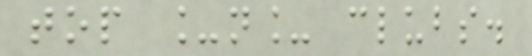top _n_ clubs.
